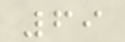69
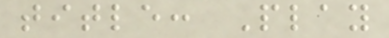title: Play
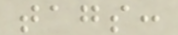tags:
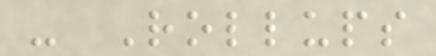- Rollups
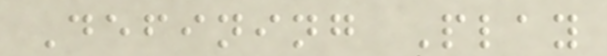Defining Play
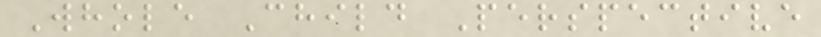Whole Child Perspective
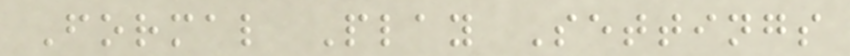Formal Play Settings
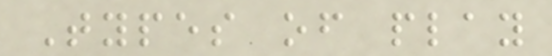Types of play
